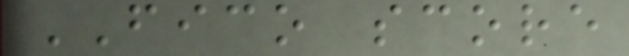FICO score
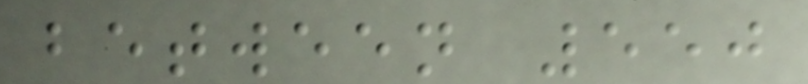between 550
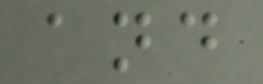and
